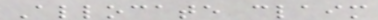Allocate claim
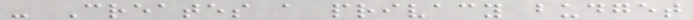- Creates a privacy budget
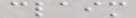claim
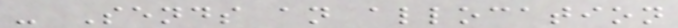- Sends an allocation
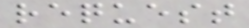request
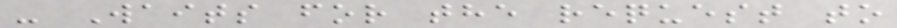- Waits for the request to
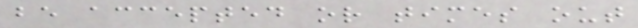be accepted or times out
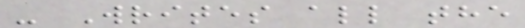- Writes all the
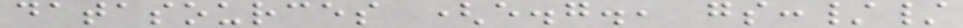datasources (e.g., gs://
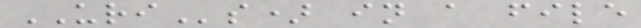URIs) in a file
